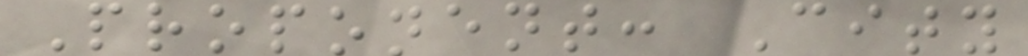Proponent: City
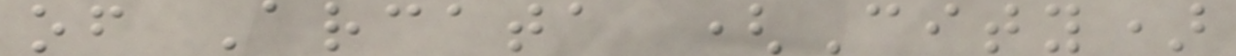of Arcata (City)
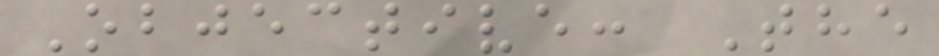Objective: The
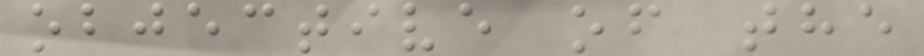objective of the
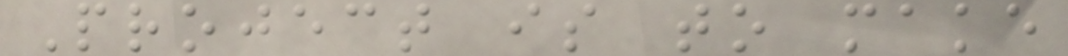Project is to make
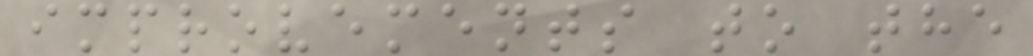improvements to the
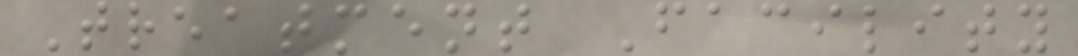Treatment Facility
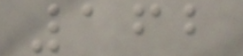162
